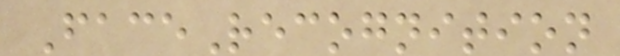FaceRecognition
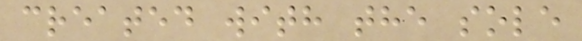created with the sole
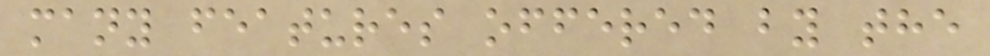many features offered by the
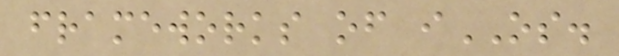frameworks of iOS.
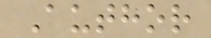Author
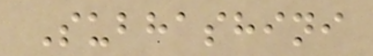Subhashini
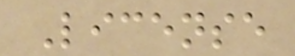License
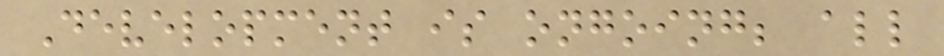Development is ongoing; all
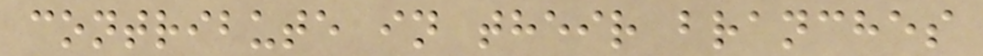contribute in their branches
